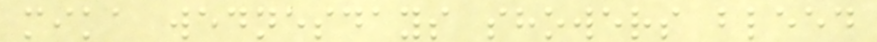mika wednesdays showers bleed
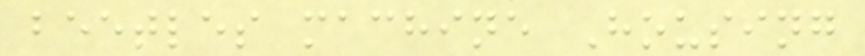beetles machine Housing
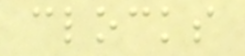clocks
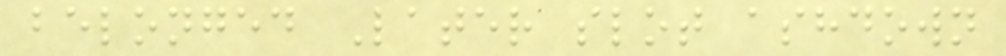belonged Later slot ashdown
